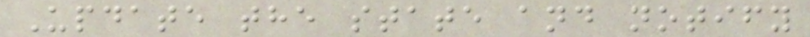Update the state and notify
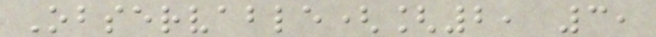Observable([2, 3,
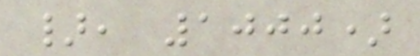}, 1000)
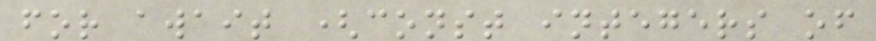for await (const integers of
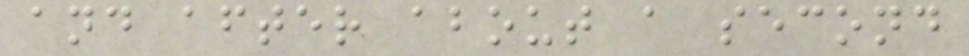and after about a second
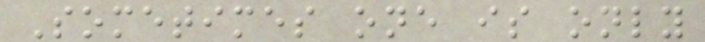Sometimes one is only
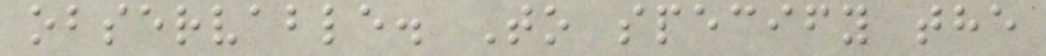observable. To specify the
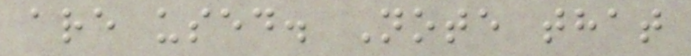are used. Note that
